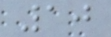10
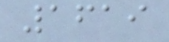1619
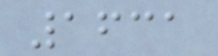1631
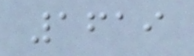1619
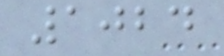1024
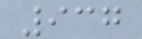937
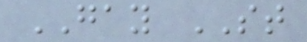GAY ST
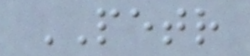PETR
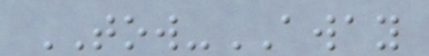TOW-AWAY
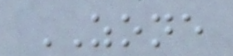ZONE
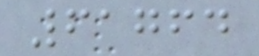61764
